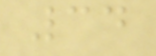34
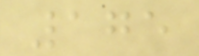175
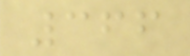366
